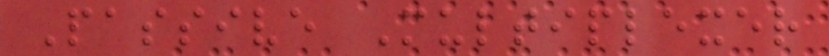Passive Multiplexer
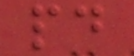pd
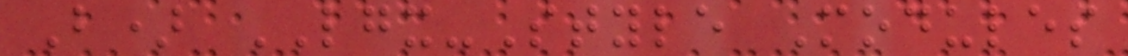B) LGX-Style Modules
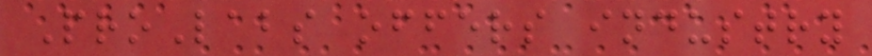ProLabs offers industry
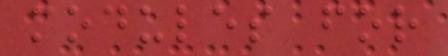modules for
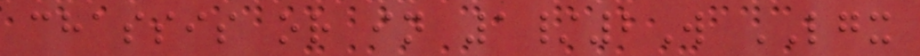chassis or in 1/2W LGX
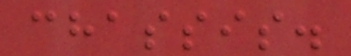chassis.
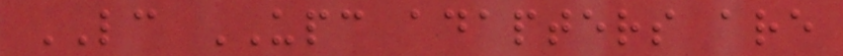LC UPC adapters are
